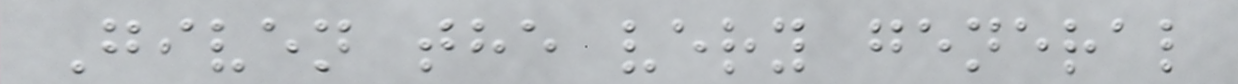Given the very general
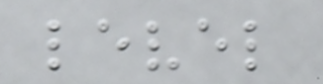level
